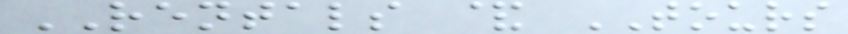RENTALS & TOURS
